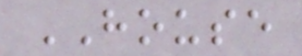HOUSE
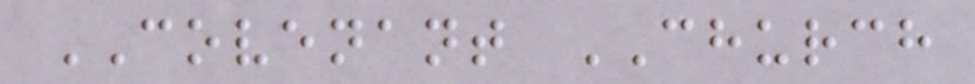COVENANT CHURCH
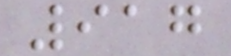917
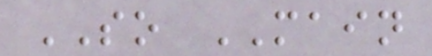SO MAIN
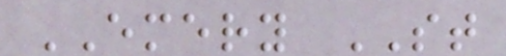EMERY ST
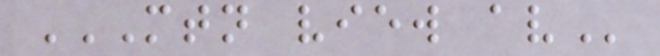MTN VIEW AV
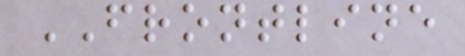FRONTLINE
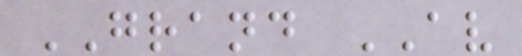GRAND AV
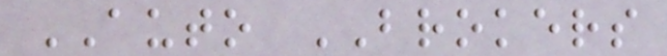AUTO BROKERS
